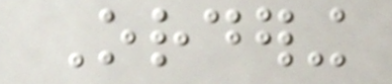Ordering
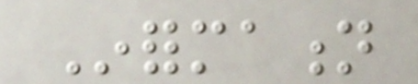Information
